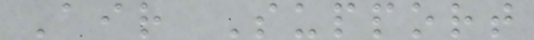Air Support
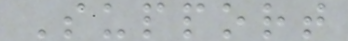Support
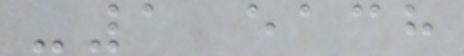-1 each
